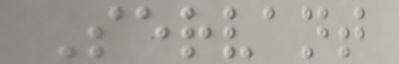Servant
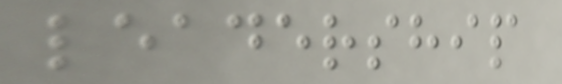leadership
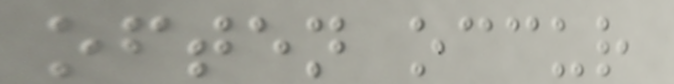often occur
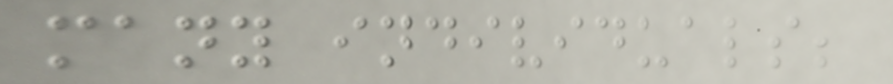many individuals;
